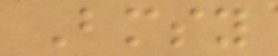Bmsy
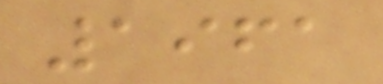1961
